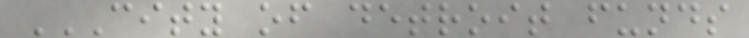CITY OF DETROIT FUNDS
